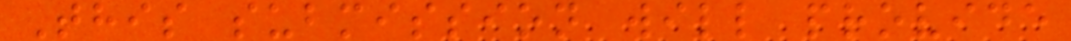This submission will provide
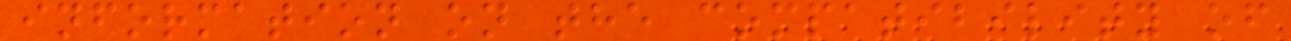information on the compatibility of
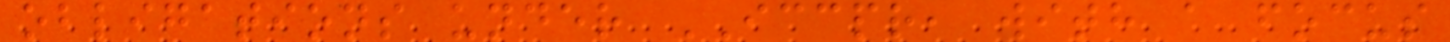obligations under ICCPR, with a focus
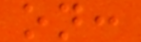on:
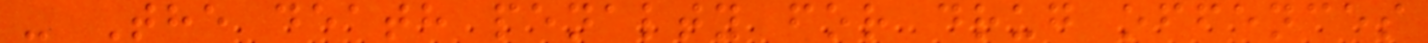- The death penalty for drug offences
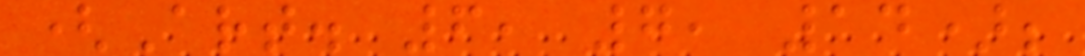(Art. 6, 7, 14);
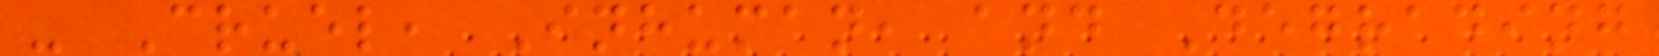- Cruel, Inhuman, and Degrading
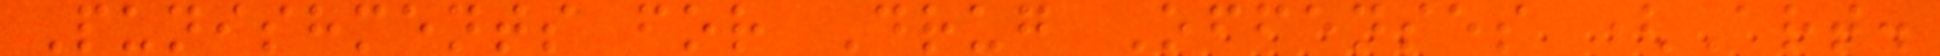Punishments for Drug Offenses (Art.
